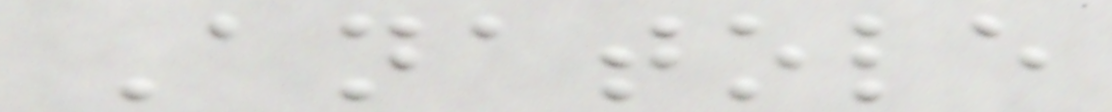Anatole
